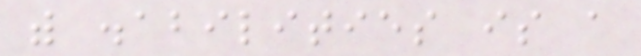with disabilities is a
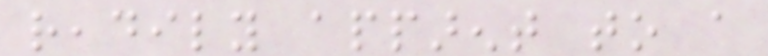readily apparent to a
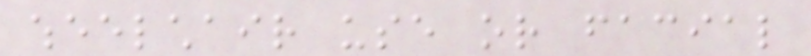wheelchair use or facial
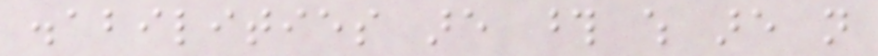disabilities are those which are not
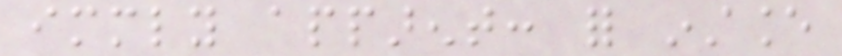immediately apparent: for instance
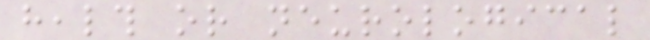health or neurological
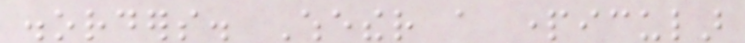disorders. Whether a particular
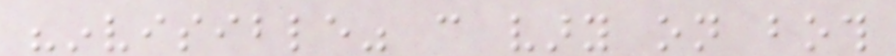"invisible" can vary on both
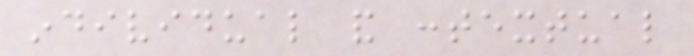individual and contextual
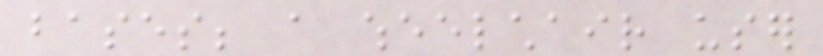bases; a wheelchair user
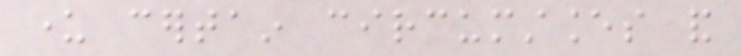under certain circumstances and
